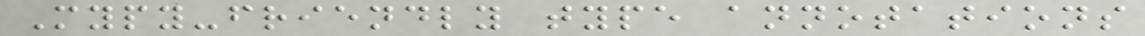Mypy-friendly type annotations
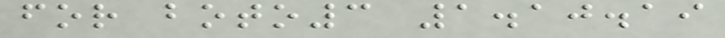for boto3 1.10.19
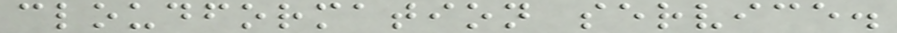cloudformation service.
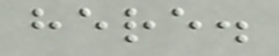here.
